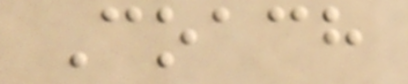Coach
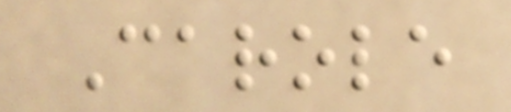Carole
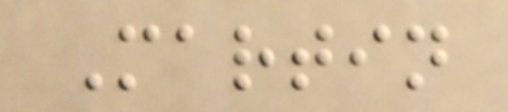Martin
